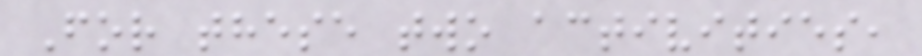For these two activities,
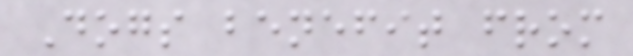Dogs benefit from
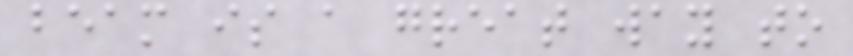beam is a great way to
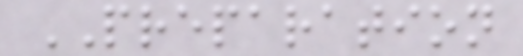PREPARATION
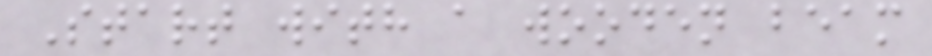Start with a wooden beam
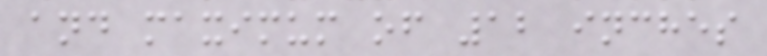and maximum of 12 inches
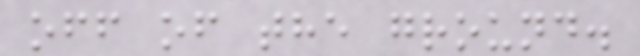off of the ground.
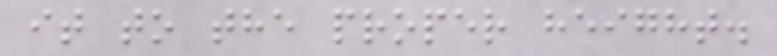it to the proper height.
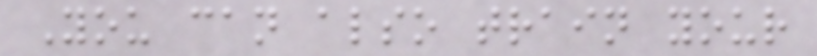You can also train your
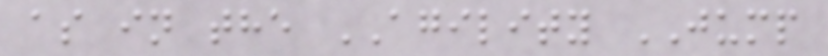as in the AGILITY JUMP
